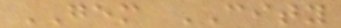GEM CITY
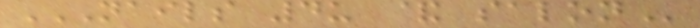NAILS 4U & SALON
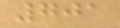701
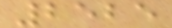2525
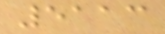5113
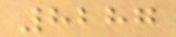8287
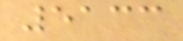5133
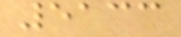5133
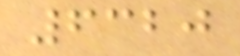6320
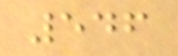546
